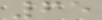65
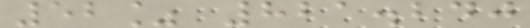52% 821.240
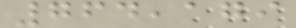764,179
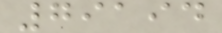79194
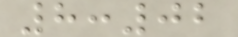8:02
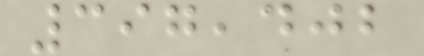397,402
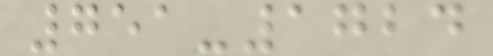751-1724
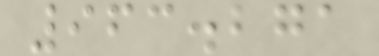963.271
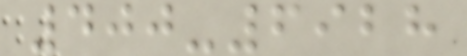400-6928
